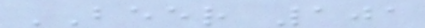BEER 101
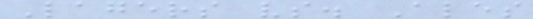Lagers vs. Ales
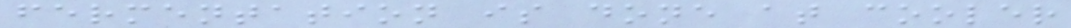fermentation is done at cooler
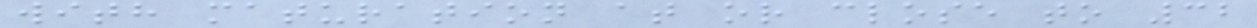with maturation at or close to 32
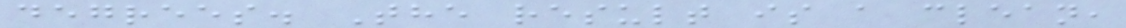degrees. The result is a clean,
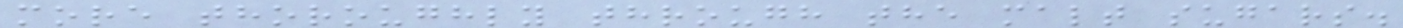more thoroughly through the malt sugars.
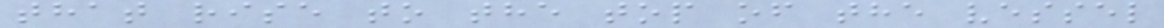that rise to the top of the vessel
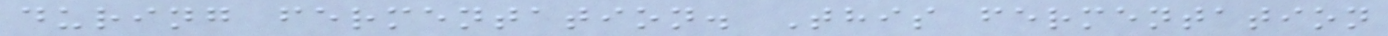during fermentation. This fermentation
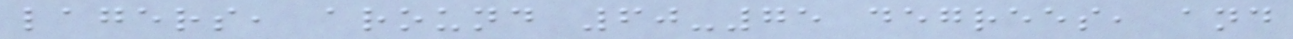lagers, around 60-75 degrees, and
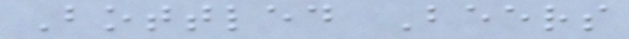Bottled Beers
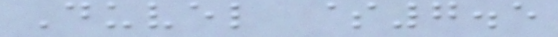Duvel $7.5
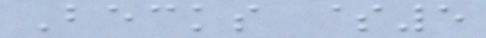Becks $5
